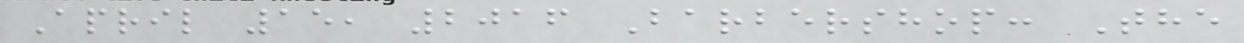April 15, 2016 Barbershop: The
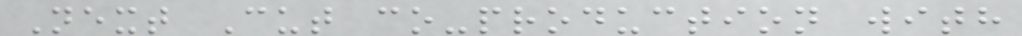Next Cut co-production with
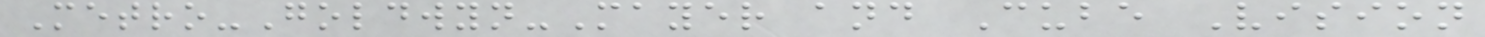Metro-Goldwyn-Mayer and Cube Vision
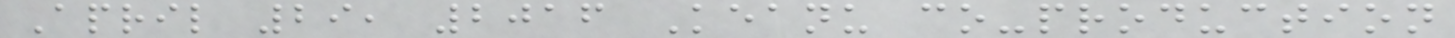April 29, 2016 Keanu co-production
